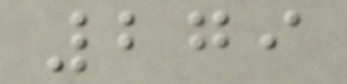279
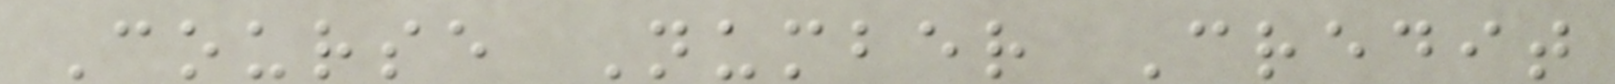Course Number Credit
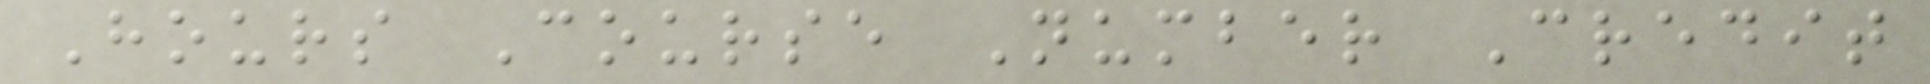Hours Course Number Credit
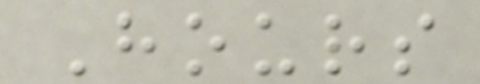Hours
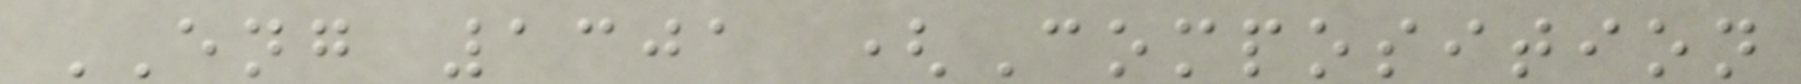ENG 1301 (Composition
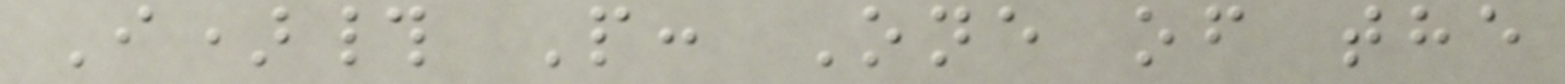I)# P: One of the
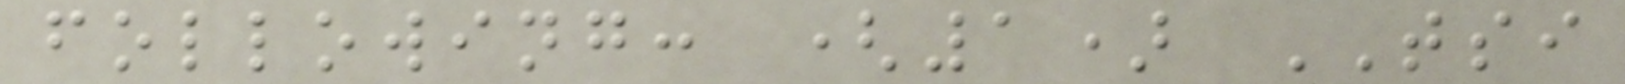following: (1) TSI
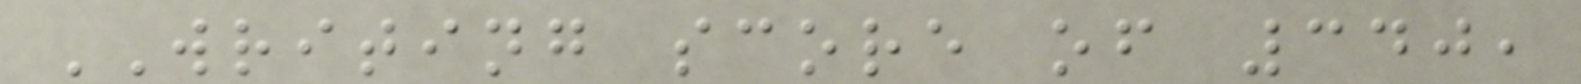WRITING score of 340,
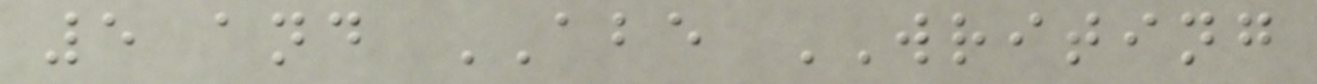5 and ABE WRITING
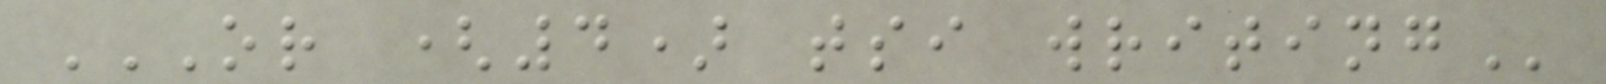OR (4) TSI WRITING
